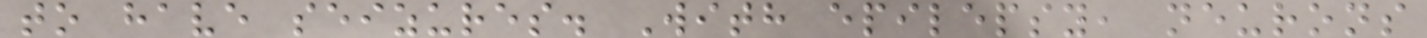to have seizures. With epilepsy, neurons
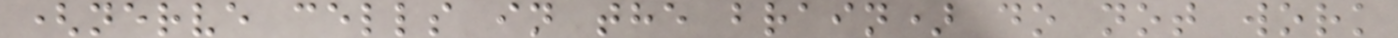(nerve cells in the brain) do not work
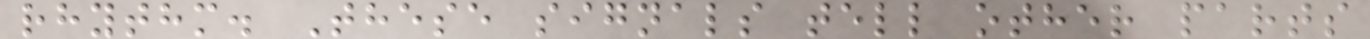rhythm. These signals tell other parts
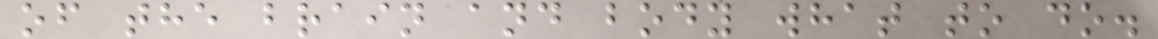of the brain and body what to do.
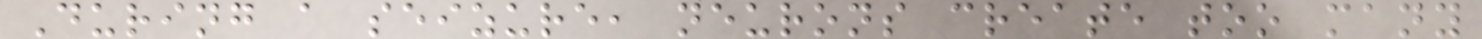During a seizure, neurons create too many
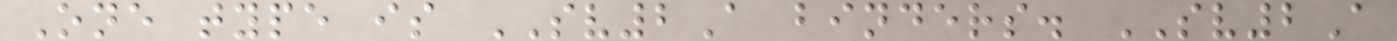One type is SV2A binders. SV2A
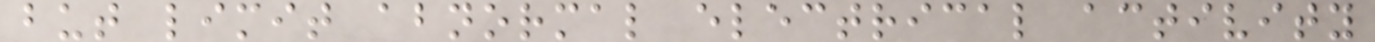but limit abnormal electrical activity
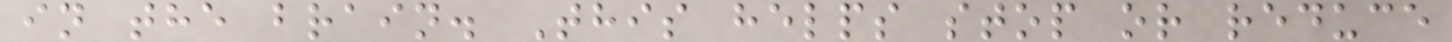in the brain. This helps stop or reduce
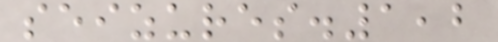seizures.1,2
